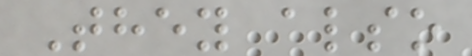They also
